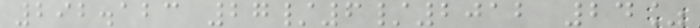292.123 27/6/2012 24%
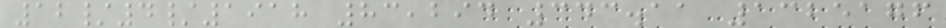12/4/1918 83,294 343.11 1325176
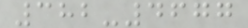382-4677
